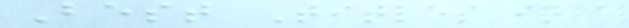Best Titles in a
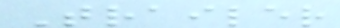Trailer
